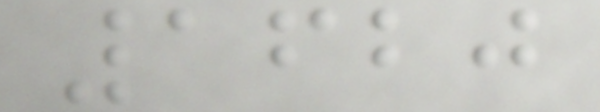1620
